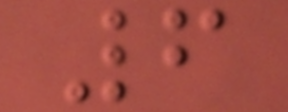6
